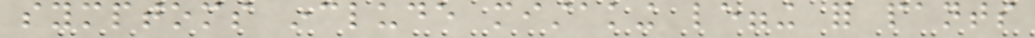symptoms include mistaking legging for pants
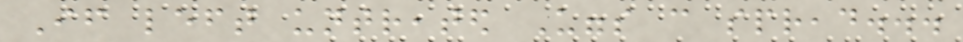If left untreated Uggs can spread...
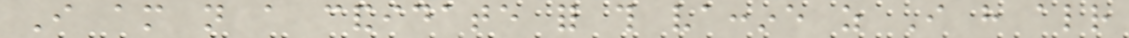I am not a candidate for this vaccine as I have already
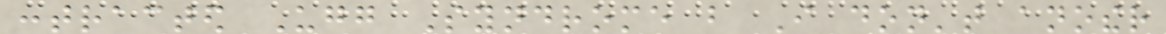contracted Ugg Syndrome but I don't another
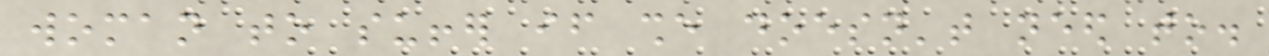woman to suffer if she doesn't need to.
